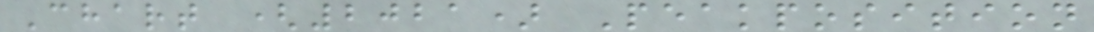Chart (2021) Peakposition
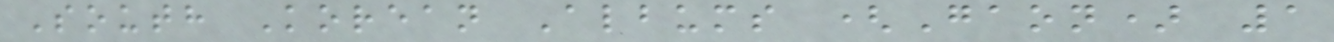South Korean Albums (Gaon) 1
